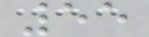55
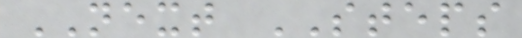NEXT STEPS
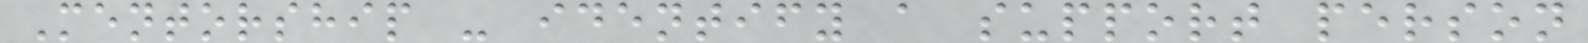Mentorship - identify a support person
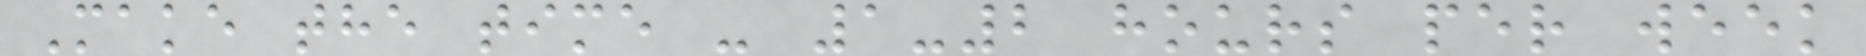Make the time - 1-2 hours per week
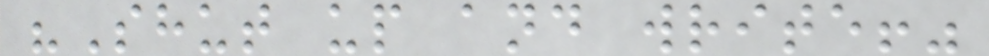"Shut up and write!"
